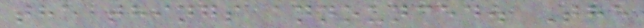the things announced. The
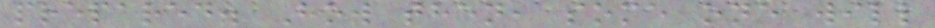prepared. How then, some one will
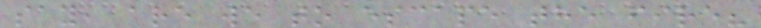say, are we to escape the fire?
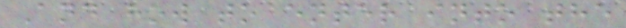And how to enter into the
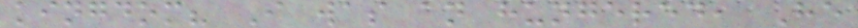kingdom? I was an hungered, He
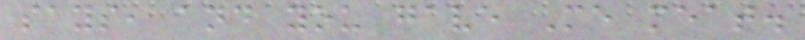says, and you gave Me meat.
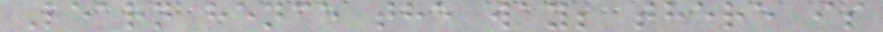Learn hence the way; there is
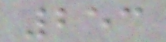253
